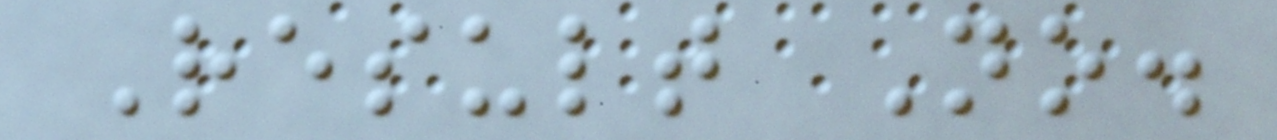Result No.
